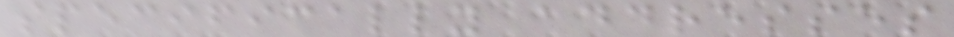specifically addresses
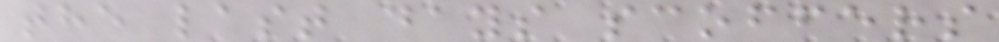the last days scoffers
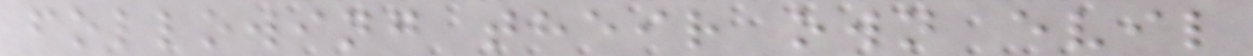following their own evil
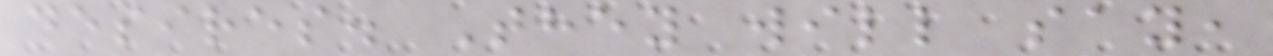desires. They will say,
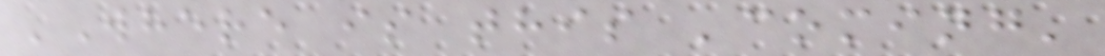'Where is this 'coming'
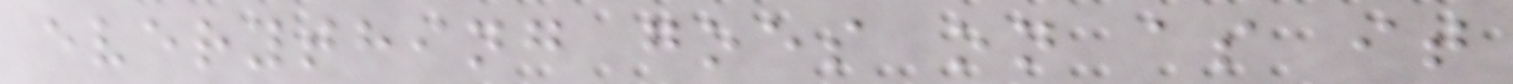everything goes on as it
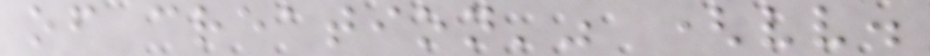of creation'" (vv.
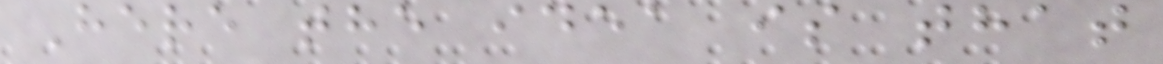Here the idea is that
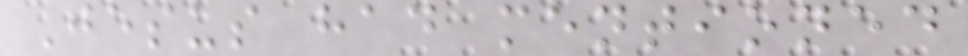Jesus had mentioned
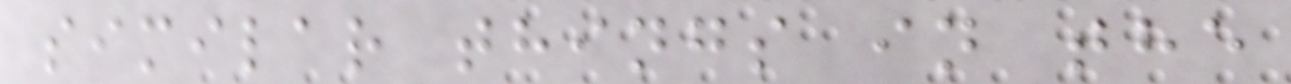similar things in the
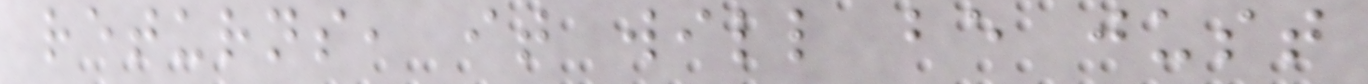returns, it will be just
